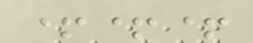+++
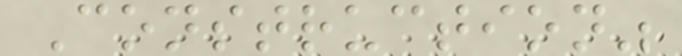Construction"
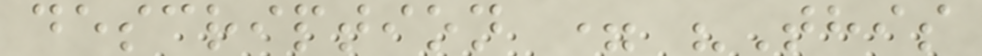description = "This
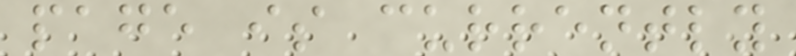page is currently
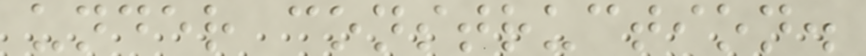under construction.
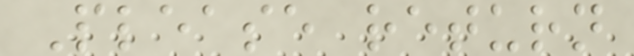Please return
